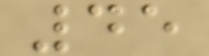45
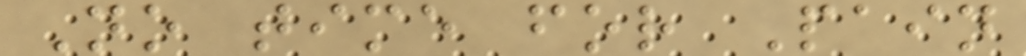No time for Pain
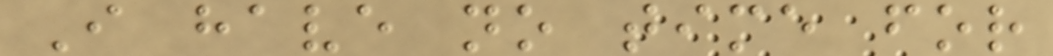I have no time for
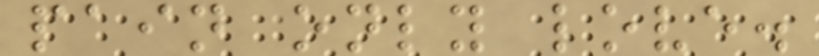pain only love.
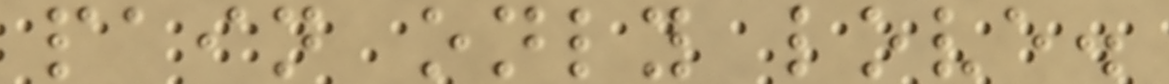pain only love.
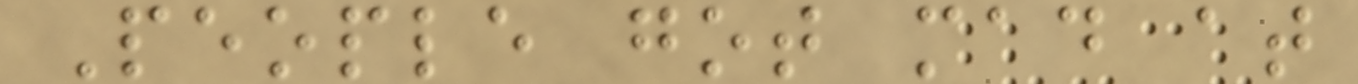People got mad at
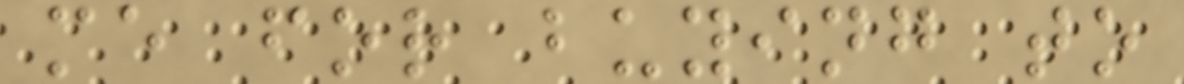me for buying to
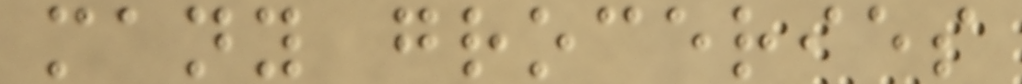many groceries
